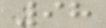98
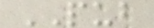PUB
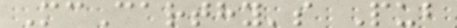McCarthy's Pub
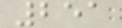251
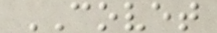COVET
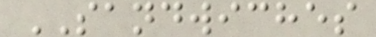SANDWICHES
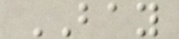BAY
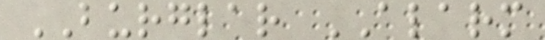BURGLAR ALARM
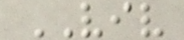VIV
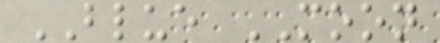BLUE MOON
